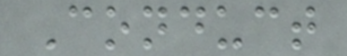Conduct
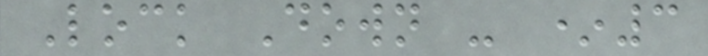Lock Down - *3
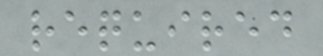required
